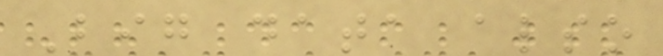Big data also
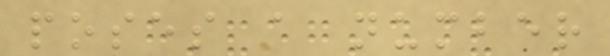poses a number
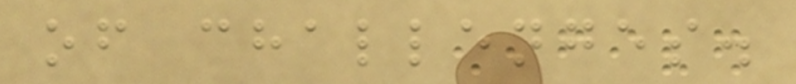of challenges.
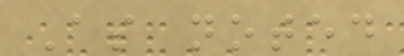As noted
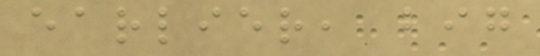earlier, big
